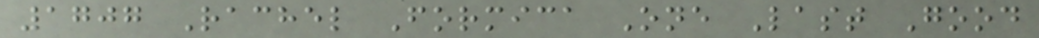1707 Rachel Formica One Last Good
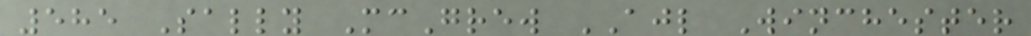585 Sally McGrew AJL Winchester
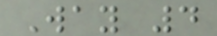Way 4
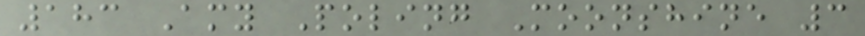183 Amy Poling Moonshine 3
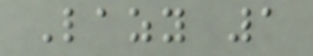Lazy 1
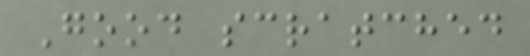Good scratched
